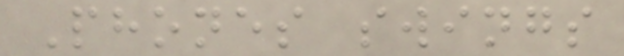Phones swings
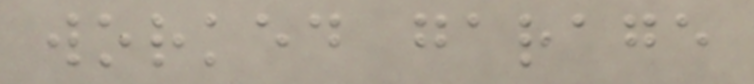worked garage
